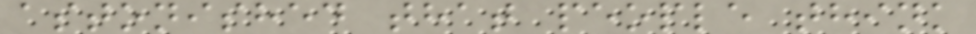astonished that people think
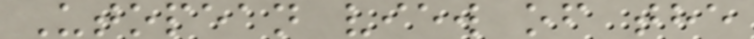Utopean view of the
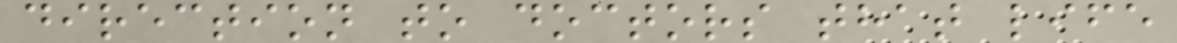direction to doctors that life
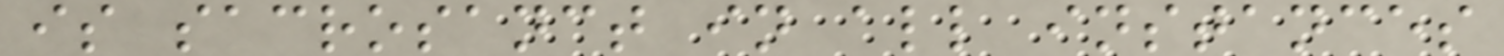is sacrosanct in all instances
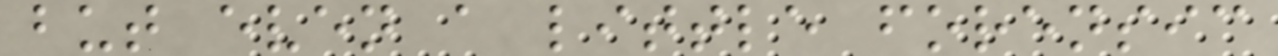but even a little forensic
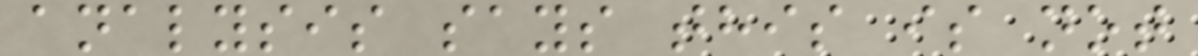analysis says this is not
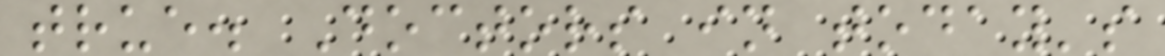true. Doctors in today's
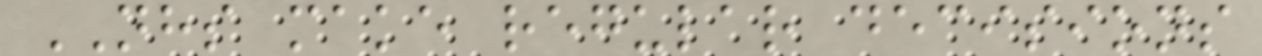NHS make regular decisions
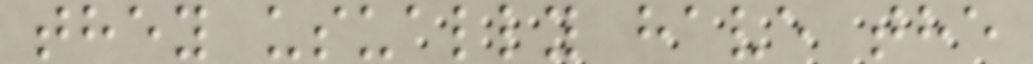they usually have the
